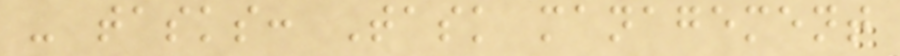- tasks: Task management
